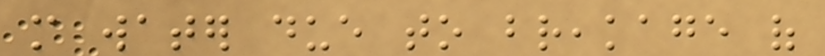more water due to breakage of
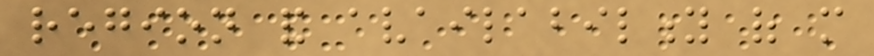region and availability of more
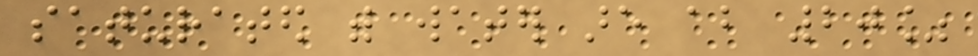saturated with water are about 20%
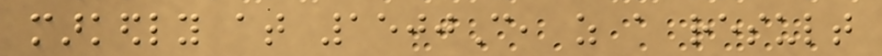markedly at 1500C, as a result
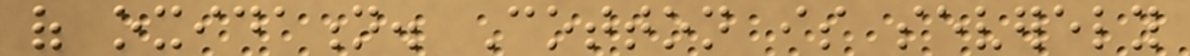of oxidation. Cotton is severely
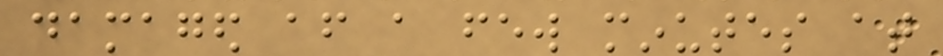damaged after a few minutes at
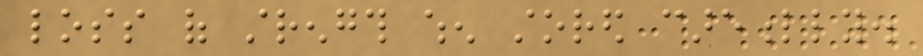loss of strength when stored carefully.
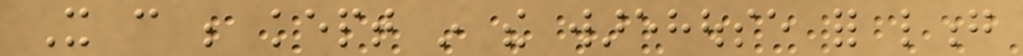It can be kept in the warehouse for long
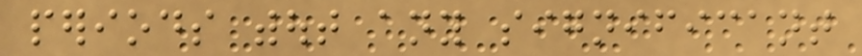periods without any significant
